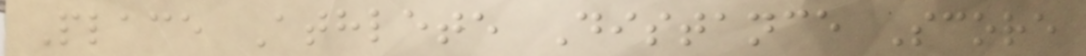Place Athlete Distance Score
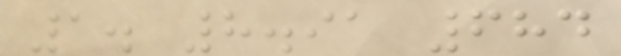1. 8.91 684
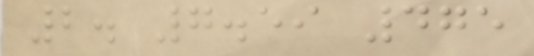2. 7.59 475
